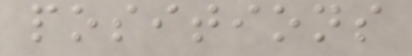positions
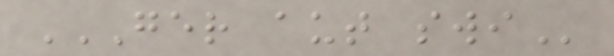GER AUT SWI
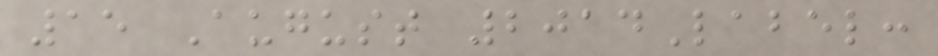15 August 2014Label:
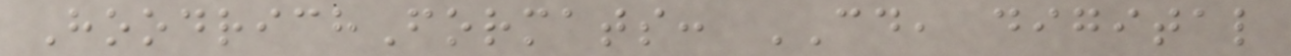HoodrichFormats: CD, digital
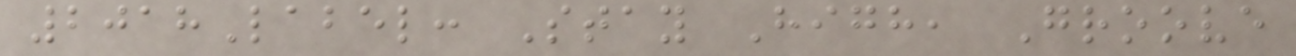2018Label: Stay High, Groove
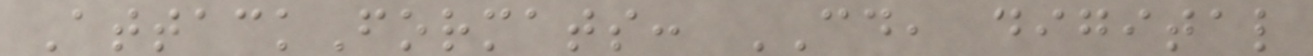AttackFormats: CD, digital
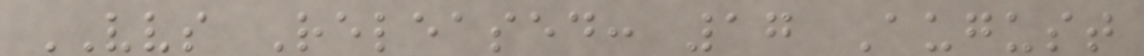VVS Released: 17 August
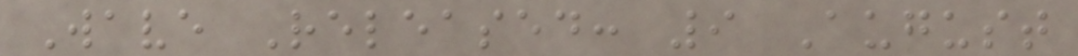Wave Released: 9 August
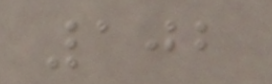102
